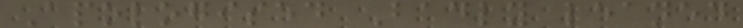Apologised Badly leaned
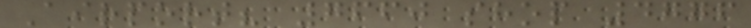Airport? 7660 shop 4776
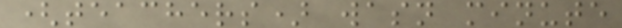(teachers) wasn minute
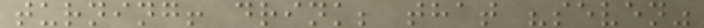turning! drink; that "seven"
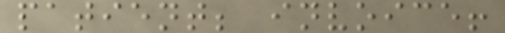patient; invoice!
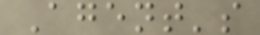Agent's
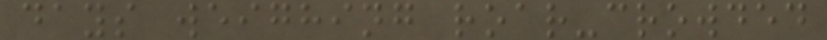days weighing roar-crowded
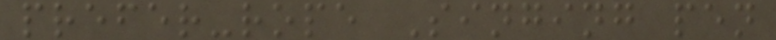prefer-rope Singing pen
